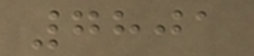7801
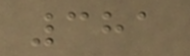381
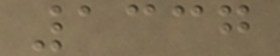1337
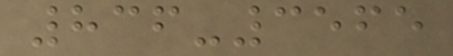836-3565
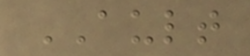AULT
